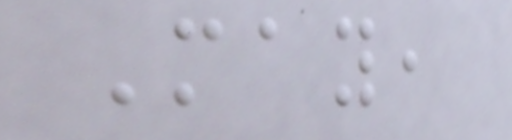May,
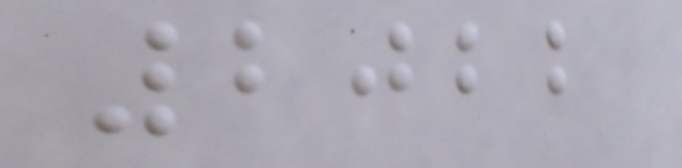2022
